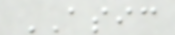ASIC
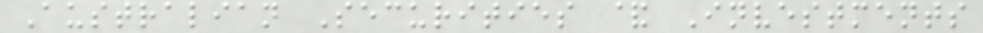Australian Securities & Investments
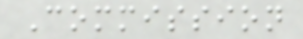Commission
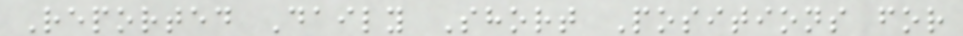Reported Daily Short Positions for
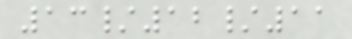13/12/11
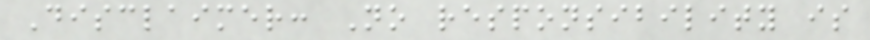Disclaimer: No responsibility is
